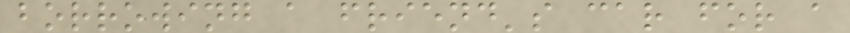borrowing a friend's car for a
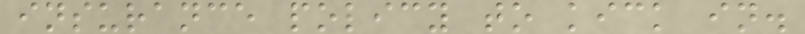insurance policy to kick in.
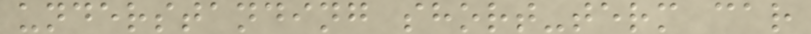understanding short-term car
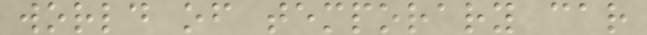world of temporary car
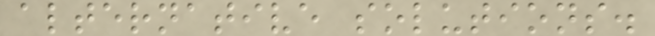alternative solutions.
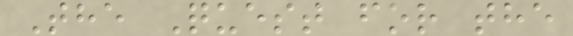The Quest for the
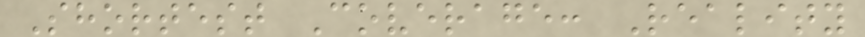Shortest Coverage: Reality
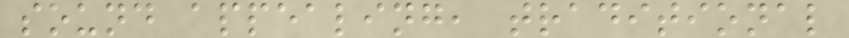sound appealing, traditional
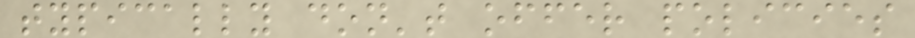typically don't offer policies
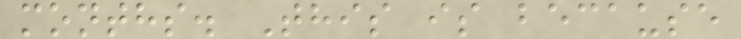months. This is because
